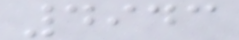4943
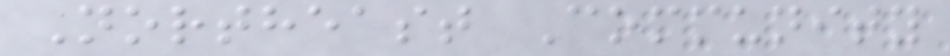Northeast Community
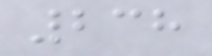238
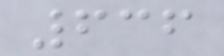636
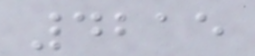4215
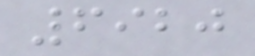6920
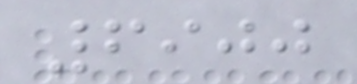6900
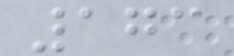173
